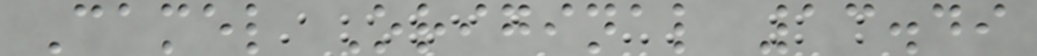Camel Original 13.49
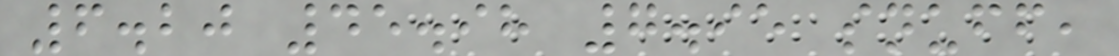6.20 45.98 7.95 snuff,
